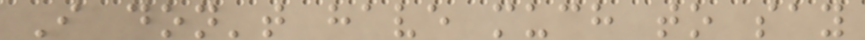I don't have much to say
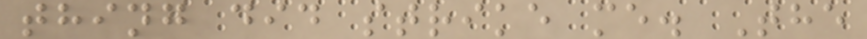thing did strike me. The
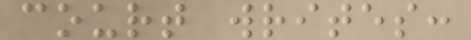court writes:
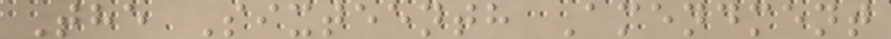The Sixteenth Amendment
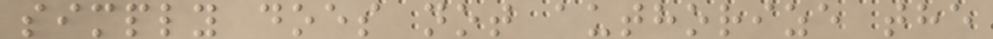simply does not authorize the
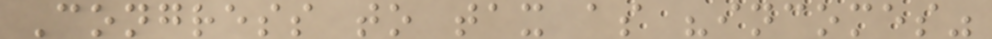Congress to tax as "incomes"
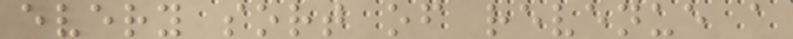every sort of revenue a
